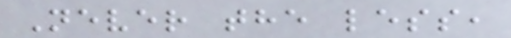Never the less,
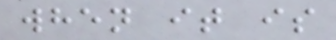when it is
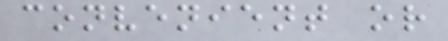convenient or
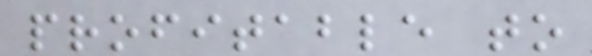profitable to
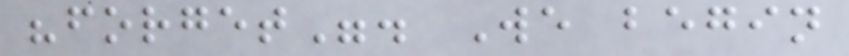"forget". We begin
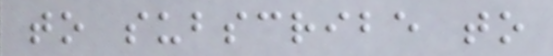to subscribe to
